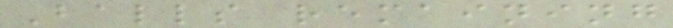Balls remaining
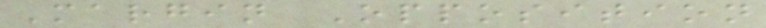Margin Opposition
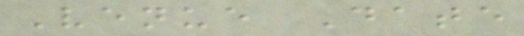Venue Date
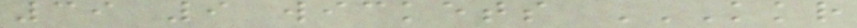39 9 wickets KKR
